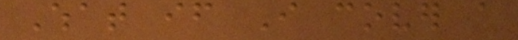What if I cover a
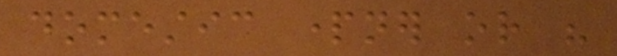domestic partner or his
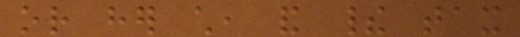or her child, and their tax
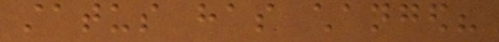status has changed?
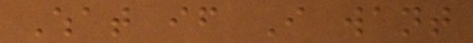What if I want
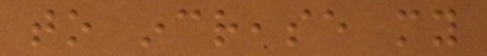to increase my
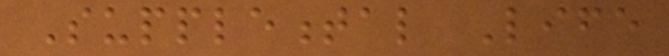Supplemental Life
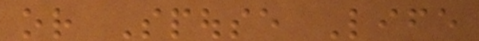or Spouse Life
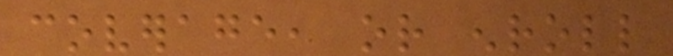coverage, or enroll
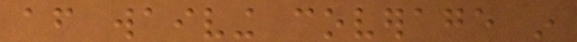after waiving coverage in
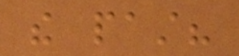the past?
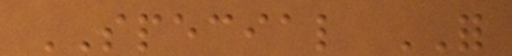SPECIAL FOR
